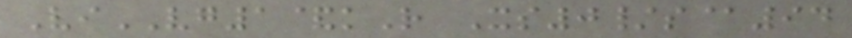ViVG1&kR Xs0/s@94
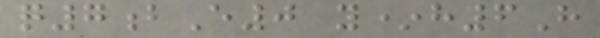q7bE0 y*h6H
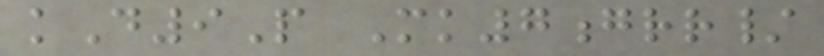kD9P Mk7grr/
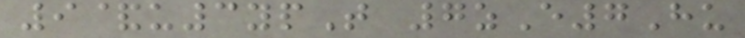9&u3ypT 7zE7Hu
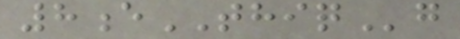8eTHIQg
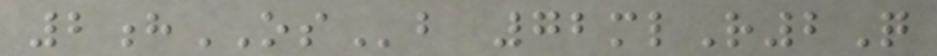2hOSb 72mlR2Q
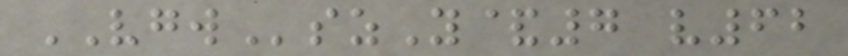VGWszY&7 v62
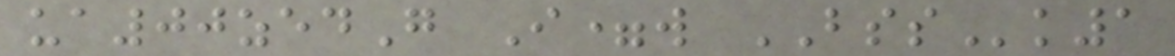ua00zedG I=w BSSk1
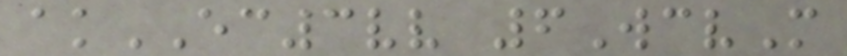akEC3vv 6WcvM
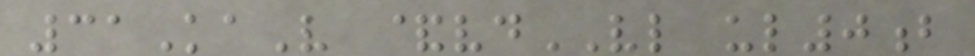31KaV &vdVL ul0b
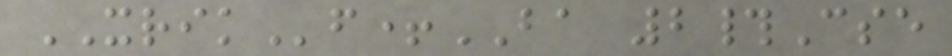XRIKf+BA 2#Cse
